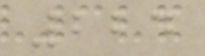224
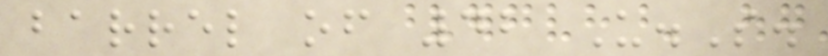barrel of 42 U.S.
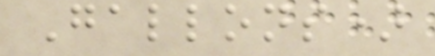Gallons)
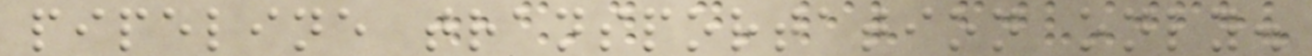pipeline transportation only.
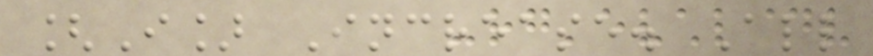[I] Increase. All
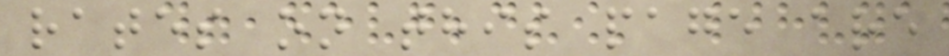rates on this page are
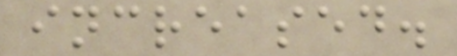increased.
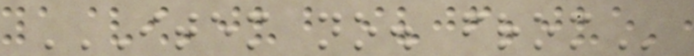ITEM NO. FROM
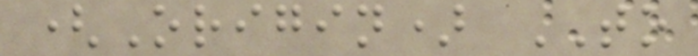(Origin) TO
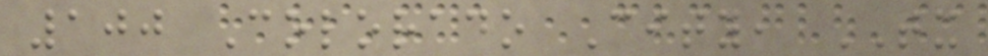100 Colorado City, TX
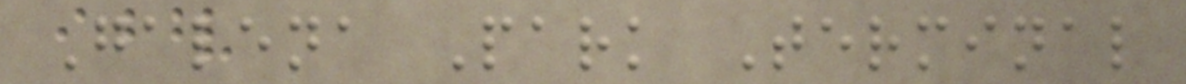Galena Park Terminal
